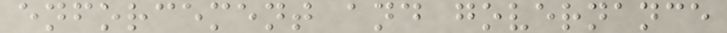enforcement and governance
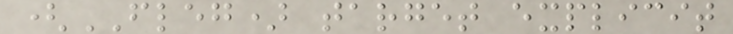(FLEG) target explicit
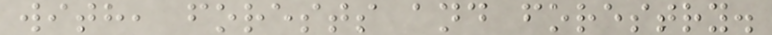with, forests and forestry.
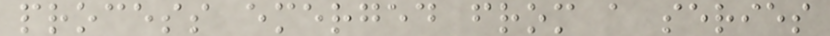process emerged from a series
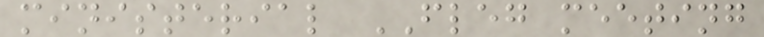ministerial FLEG meeting
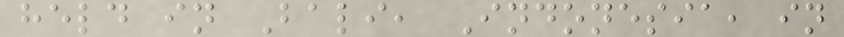held in Bali, Indonesia, in
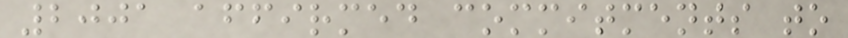2001 affirmed commitments to
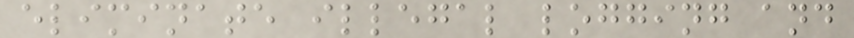eliminate illegal logging and
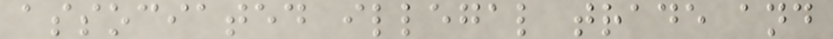associated illegal trade and
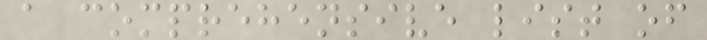a comprehensive list of
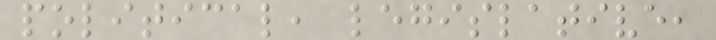political, legislative,
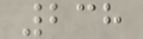238
